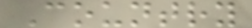Country
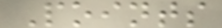Points
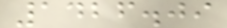1426.09
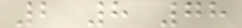2 8 78
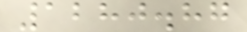1280.87
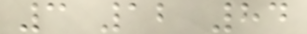3 12 84
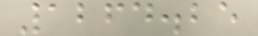1264.25
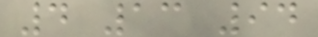4 13 94
